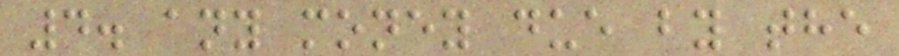4. any money due by the
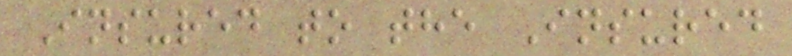Insured to the Insured
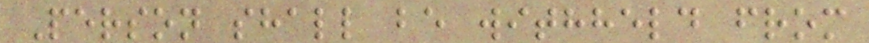Person shall be withheld from
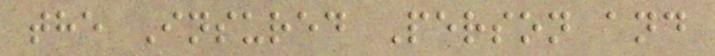the Insured Person and
